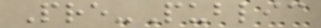Pre-Public
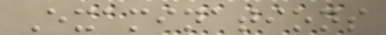Examinations
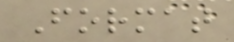Format
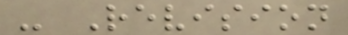- Revision
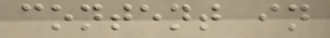content in
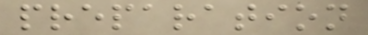preparation
